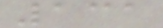131
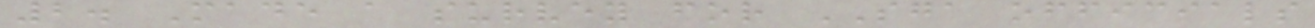2. Made a survey for SGA officials
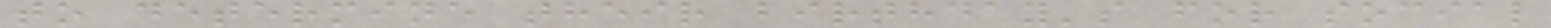to determine their birthday's for social
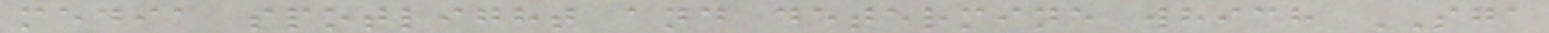media spotlight and determine which SGA
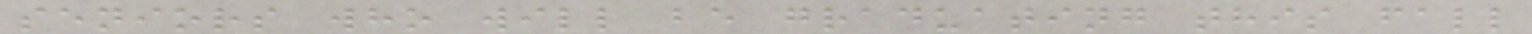seniors who will be graduating this fall
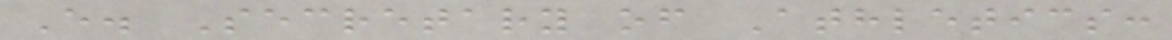E. Secretary of Athletics:
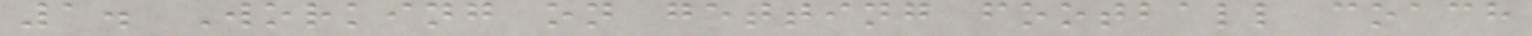1. Working on getting football coach
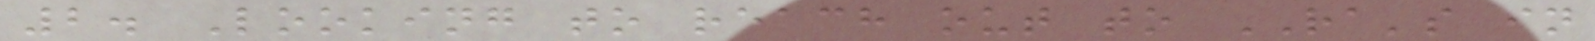2. Looking to reach out to RA's in
